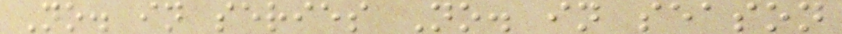No. in series No. in season
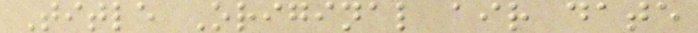Title Original air date
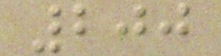200
